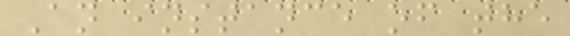An instance of the
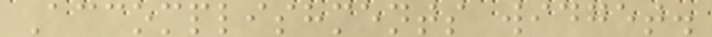Accomplishments widget.
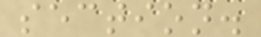section.
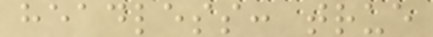headless: true
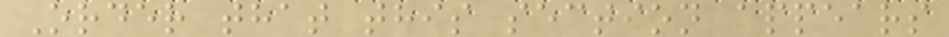Order that this section appears
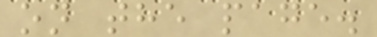on the page.
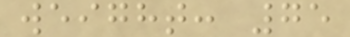weight: 75
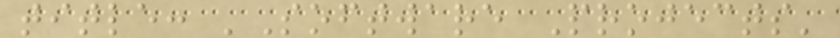title: 'Software Projects'
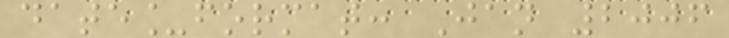date_format: Jan 2006
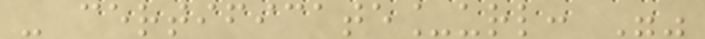- certificate_url: ""
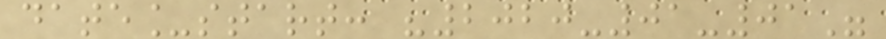date_start: "2020-01-01"
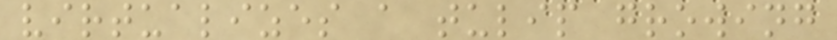virtualizes a tulip growing
